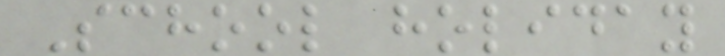School holiday
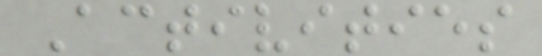Activities
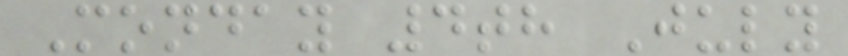Monday 4th July
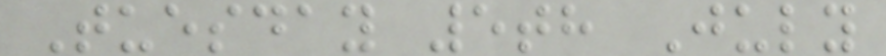Tuesday 5th July
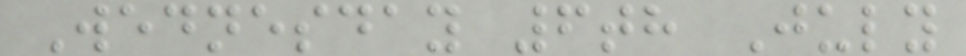Wednesday 6th July
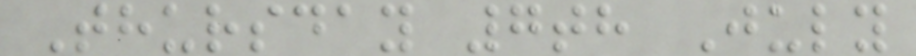Thursday 7th July
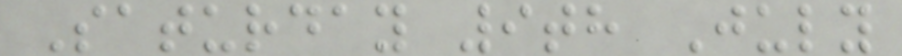Saturday 9th July
